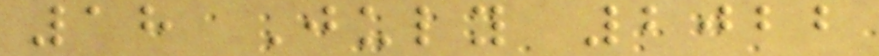18 July 2022
